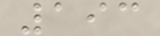193
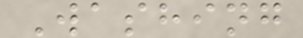Washing
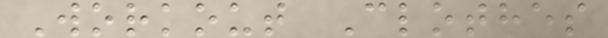Workout Clothes
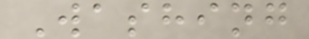Washing
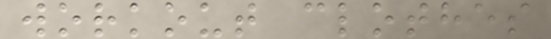workout clothes
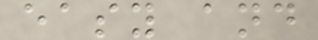easy and
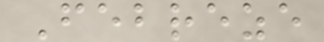Febreze
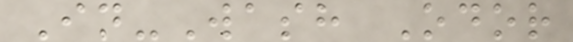In-Wash Odor
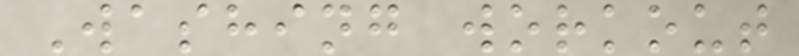Washing workout
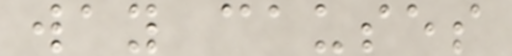way causes
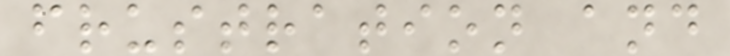frustration and
